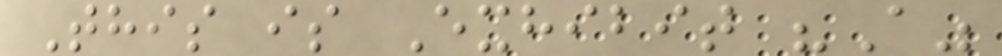This is Exhibit "A"
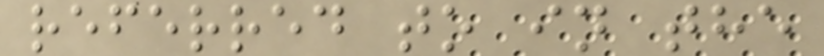referred to in the
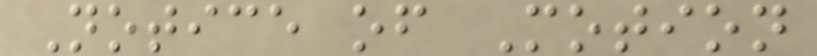Notice of Motion
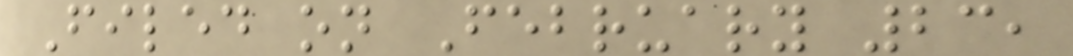Filed on February 23,
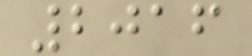2016
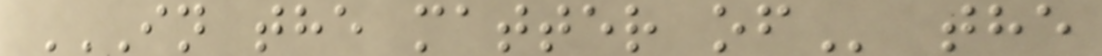IN THE MATTER OF the
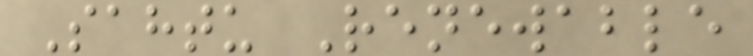Sahtu Renewable
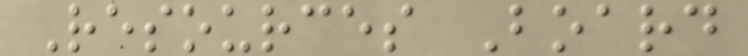Resources Board
